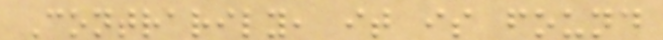Contrarily, it is found
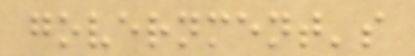government's
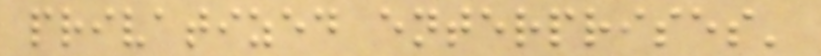privatized enterprises'
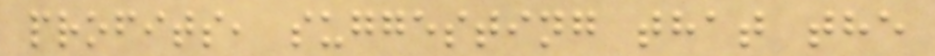profits, suggesting that the
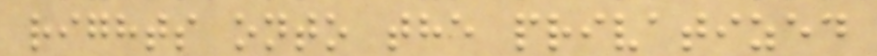rights onto the privatized
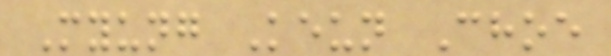Myung Keun Choe
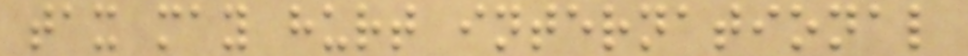tax may hurt international
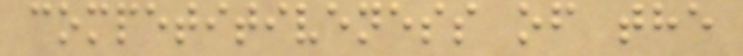competitiveness of the
